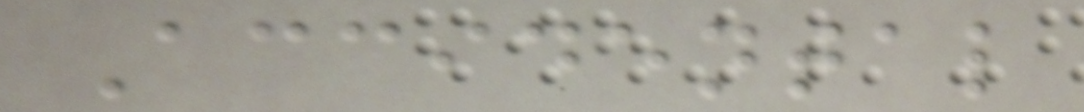Accidental
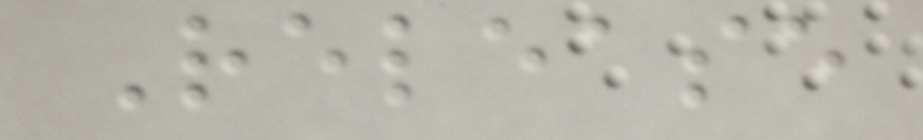Release
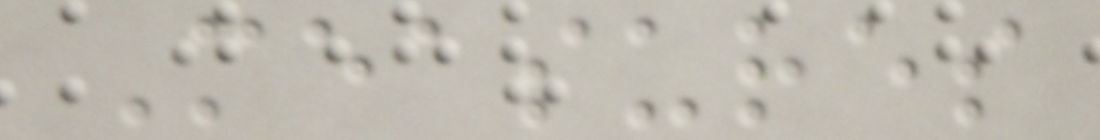Measures
